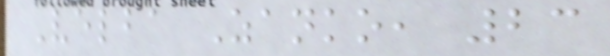Velba Zanko, 23
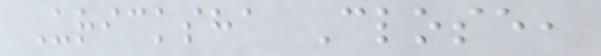Uricksha Close,
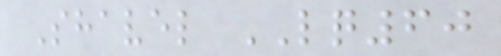Shavel LQ60
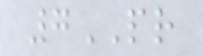7PR
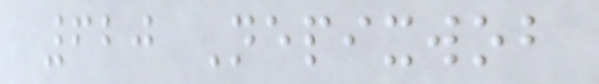620 Nepixwob
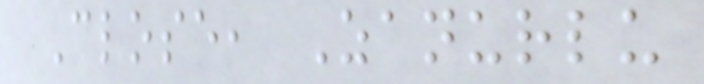Close, Zanurlu
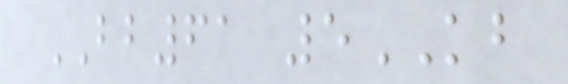BB61 5KB
